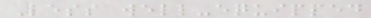Less well-equipped
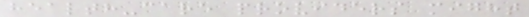health-care providers might
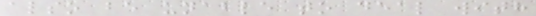also be unable to deal with
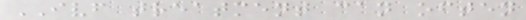IVF treatment can often
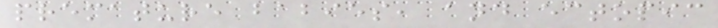premature babies, and ectopic
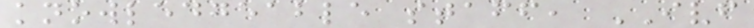knowledgeable staff, IVF
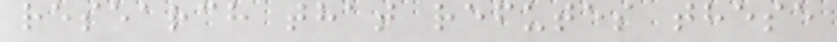research that refutes these
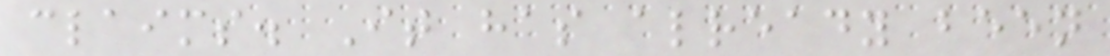claims. It has already been
